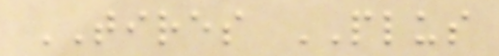TIRES PLUS
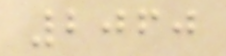2060
